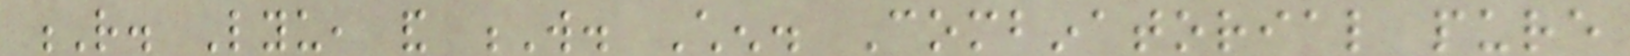R. Lyu, and W. Chen. Combinatorial pure
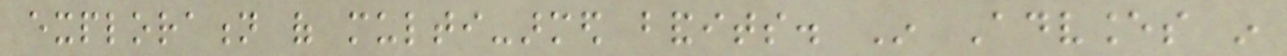exploration of multi-armed bandits. In Advances in
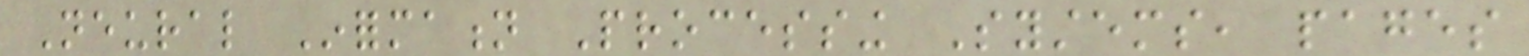Neural Information Processing Systems, pages
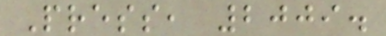Press, 2009.
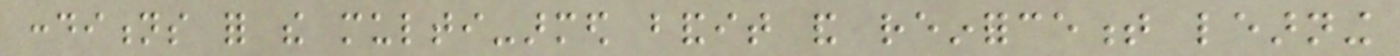conditions for the multi-armed bandit and reinforcement learning
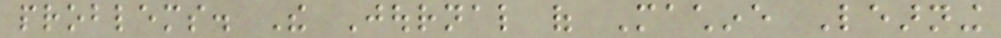problems. The Journal of Machine Learning
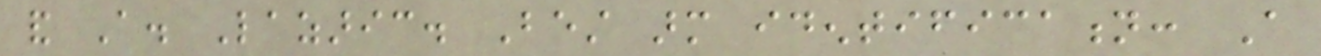and A. Lazaric. Best arm identification: A
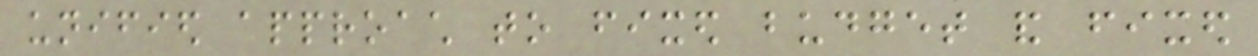unified approach to fixed budget and fixed
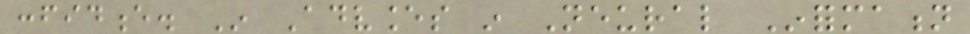confidence. In Advances in Neural Information
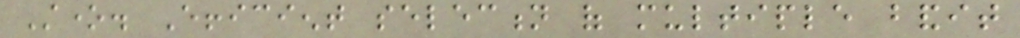Stone. Efficient selection of multiple bandit
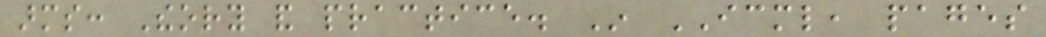arms: Theory and practice. In ICML, pages
